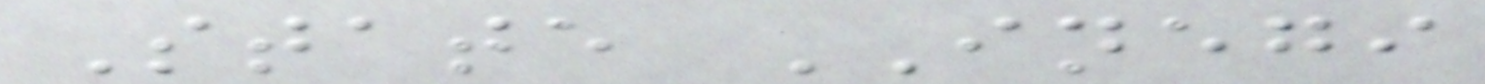State INEGI
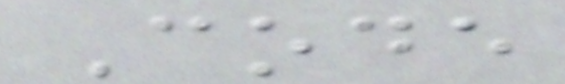Code
